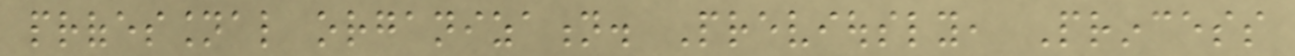professional organization. Previously, Princess
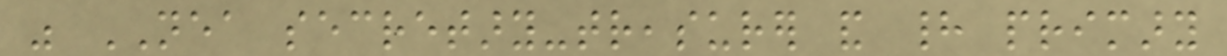was NEA secretary-treasurer and had primary
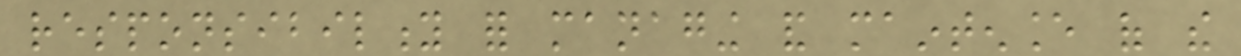responsibility for managing and maintenance of the
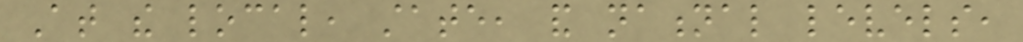At the local, state, and national levels,
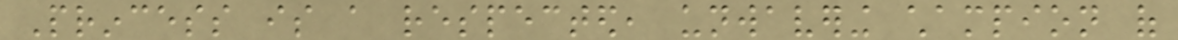Princess is a respected, unwavering champion of
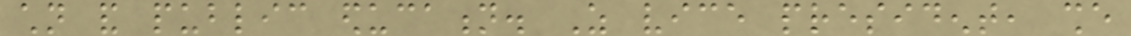children and public education. As vice president, she
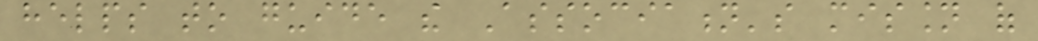helps to guide the Association's mission of
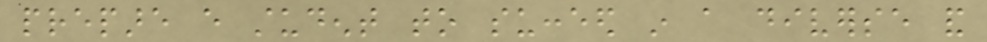prepare every student to succeed in a diverse and
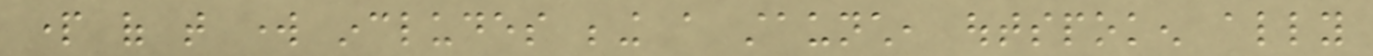part of that work includes being a staunch, outspoken ally
